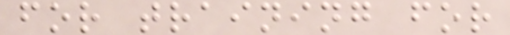for training for
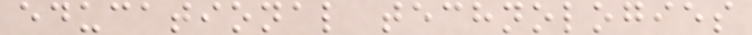educational technologies
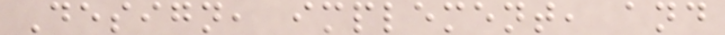Design, implement, and
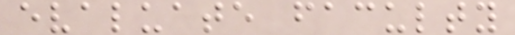evaluate faculty
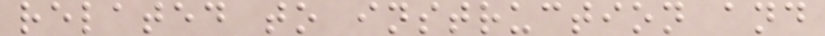related to instruction and
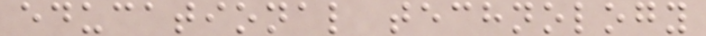educational technology
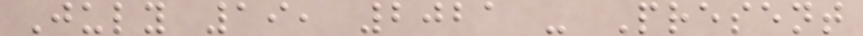July 19, 2021 - Present
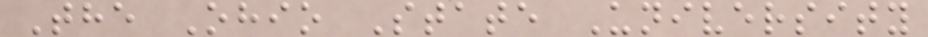The Ohio State University
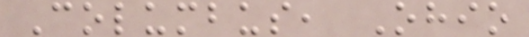Columbus, Ohio
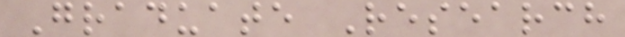Graduate Research
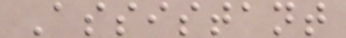Assistant
